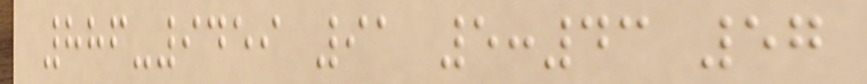886-9459 91 5:43 57
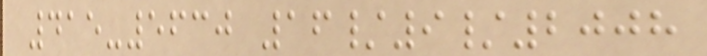415-5630 16/9/2008
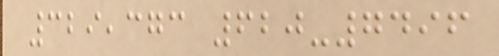329,373 620-7496
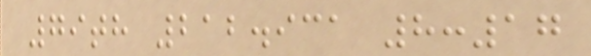79th 212.931 8:17
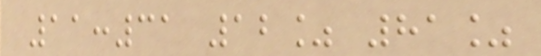11:31 12% 81%
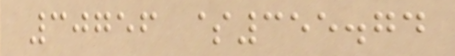30756 $355.74
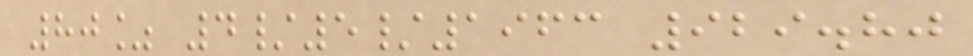80% 4/5/1963 929.80
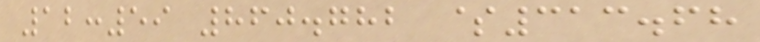12:59 860.782 $313.68
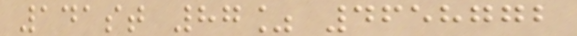141st 87% 4658772
